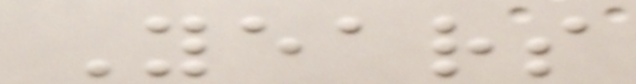Years
